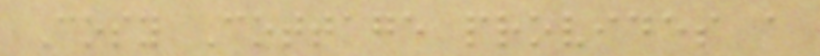Cosy Cottage provides a
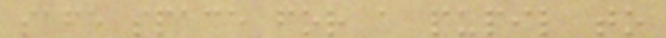safe space for a pupil to
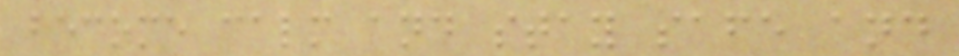become calm and stay safe and
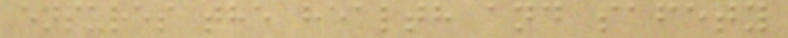ensures the health and safety
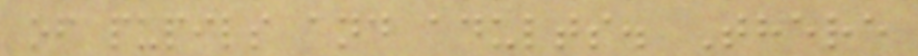of pupils and adults. There
